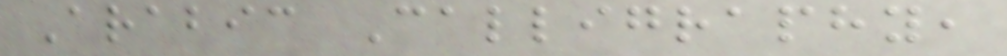Arabic Calligraphy,
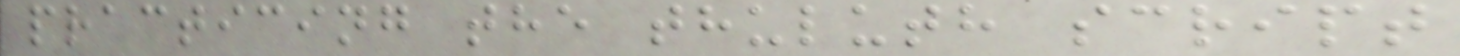practicing the thuluth script
